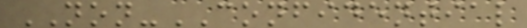NON-CONFIDENTIAL
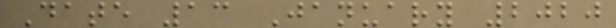Date 13 January 2020
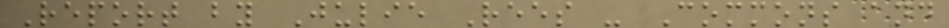Report by Julie Rees - Commons and
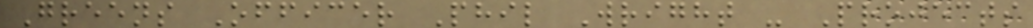Greens Officer Phil Wright - Projects
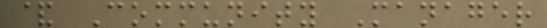& Community Manager
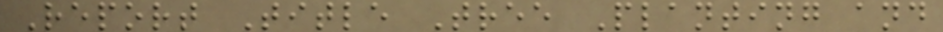Report Title Tree Planting and
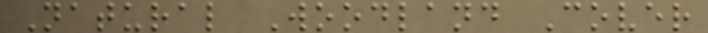Natural Woodland Cover
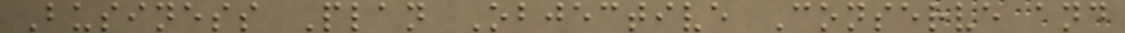Business Plan Objective Conserve and
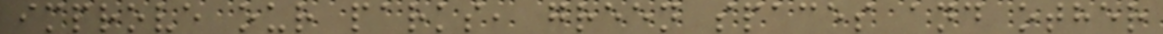improve our parks, green spaces and other
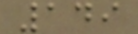149
